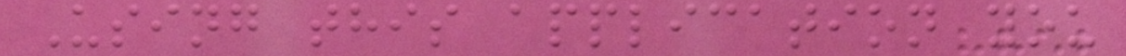Using this application you
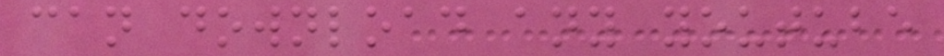can download any youtube
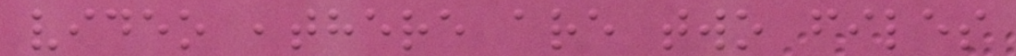video ,there are two files
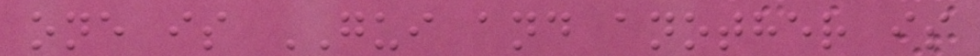one is GUI and another is
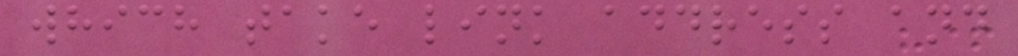which take link address and
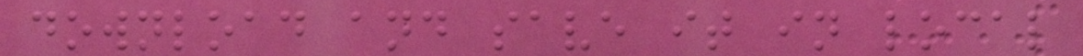download and save it in local
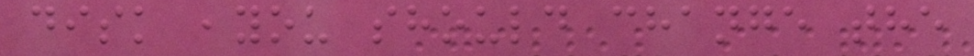disk ,you should change the
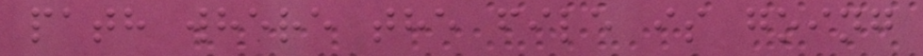path where the file is going
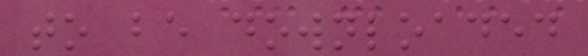to be downloaded
